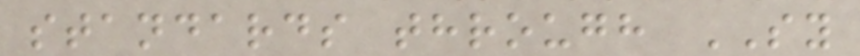standards through SY
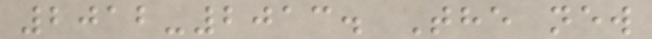2012-2013. The new
